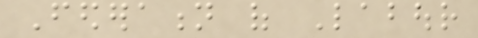Federation of Labour
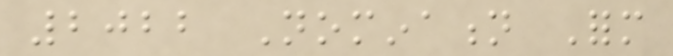2022 Nomination Form
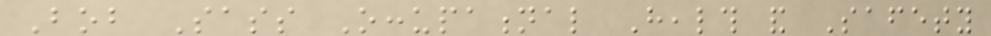Bob Sass Occupational Health and Safety
